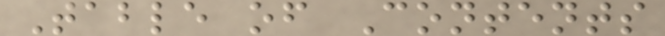Table of Contents
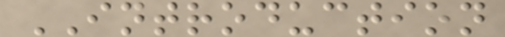INTRODUCTION
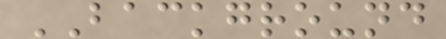BACKGROUND
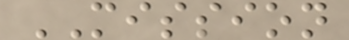MISSION
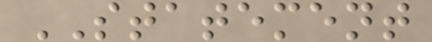STATEMENT
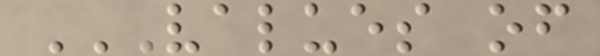VALUES OF
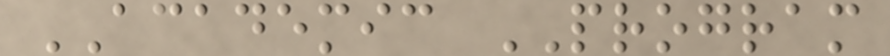ACADEMIC PROGRAM
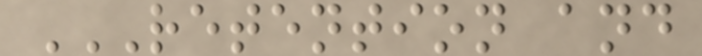RETENTION AND
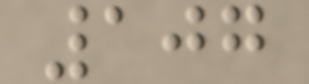107
